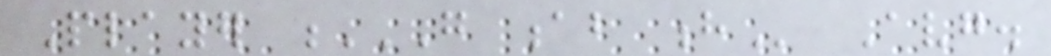Player G AB H Avg.
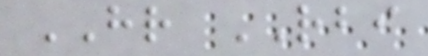HR RBI
